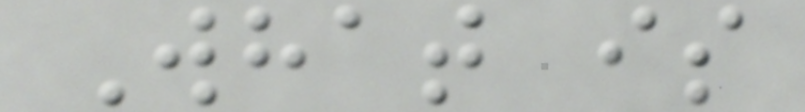What is
